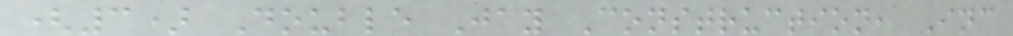(3) Double Jay Construction, Inc
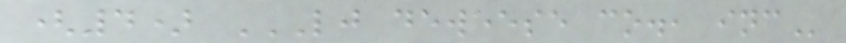(4) LJ DEWEESE CO., INC
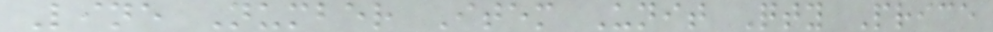Line Number Item Unit Qty Price
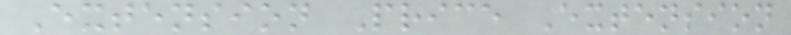Extension Price Extension
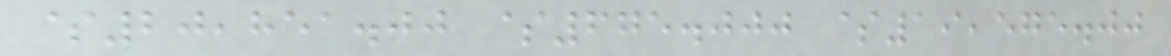$20,851.00 $675.000 $19,575.00
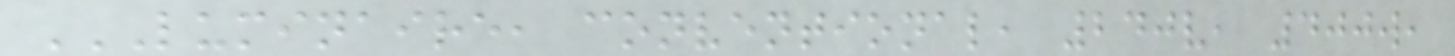LUMINAIRE, CONVENTIONAL, 240V, 400W,
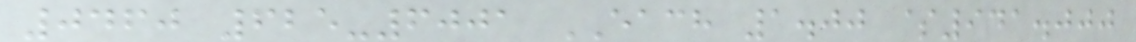0460 625-6001 EACH 1.00 $941.000
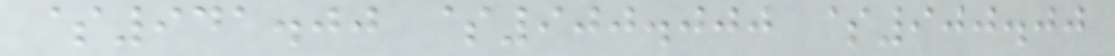$941.00 $900.000 $900.00
